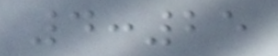4:25
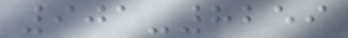901-8259
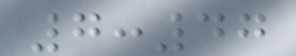7:47
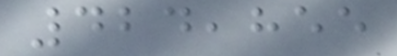424,855
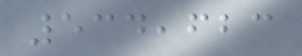534,623
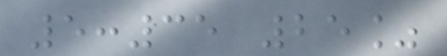5:35 25%
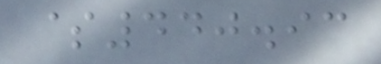$440.93
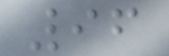96
